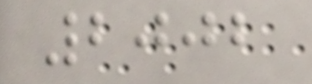2002
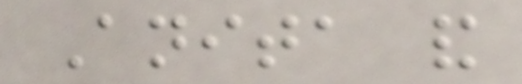Anita and
